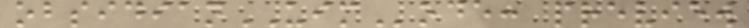obsidianUIMode: preview
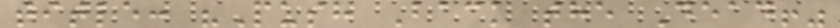title: "Push Back the Dead!"
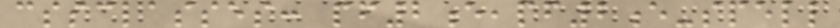cssclasses: pf2e,pf2e-spell
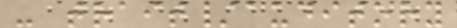- trait/auditory
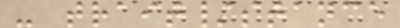- trait/stance
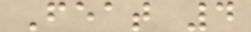Feat 4
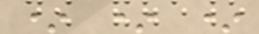* * *
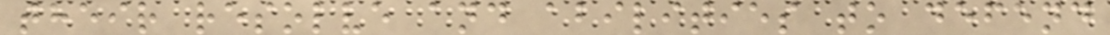their resolve and abilities to defend
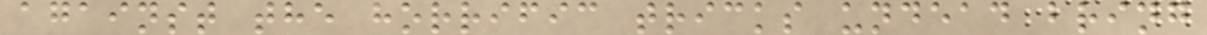against the horrific tricks undead bring
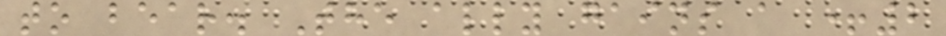to bear. The ally gains a +2
